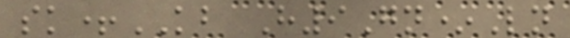sk+KB H9Gn*Ln
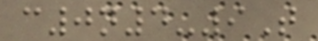c0n4-9T
